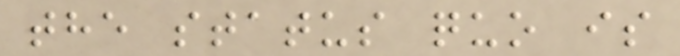the status quo is
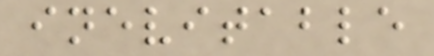inevitable
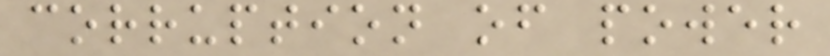corruption of power
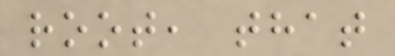root, that
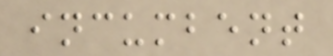incumbent
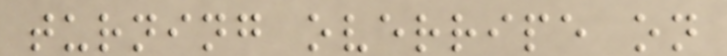turning overripe on
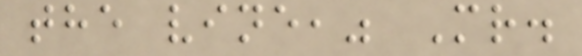the vine," Mr.
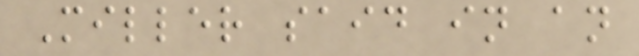Miller said in an
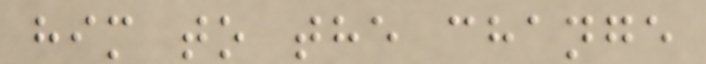him to the change
